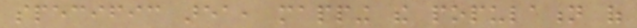specific area, mapping the population of
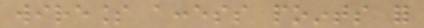wireless access points for
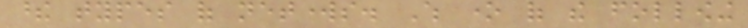these types of networks. Which one of the following
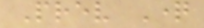Prev Question
